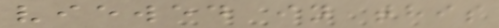viewed in this
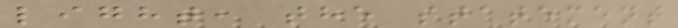light, the statement
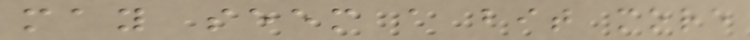may seem a bit more
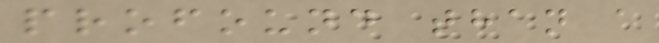profound than a
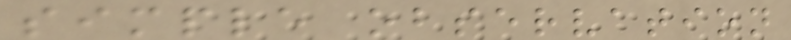simple observation
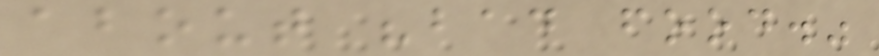about "bad food."
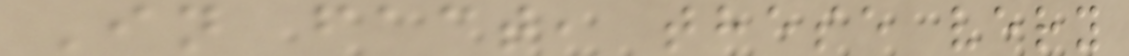In fact, these very
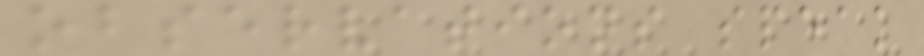observations speak
